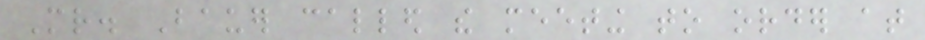Mr. Bauer called the meeting to order at
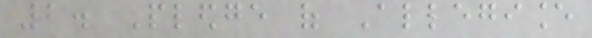2. Pledge of Allegiance
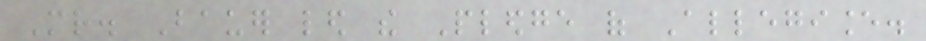Mr. Bauer led the Pledge of Allegiance.
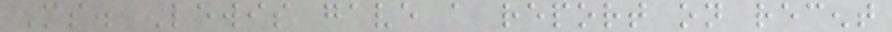Ms. Lewis gave a report on recent
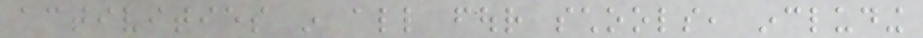activities in all four schools, including
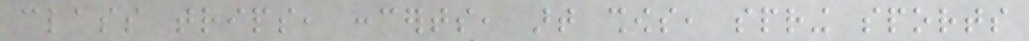class trips, concerts, art shows, spring sports
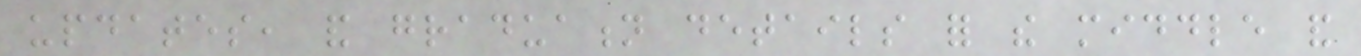updates, and graduation details for the middle and
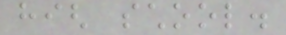high school.
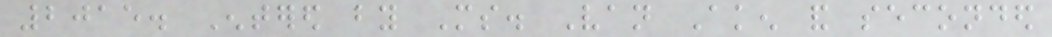2015. Entered by Ms. Van Aken and seconded
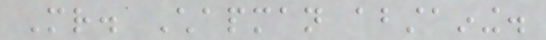Mr. Chapman abstaining.
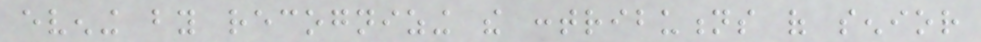evening by recognizing the contributions of senior
